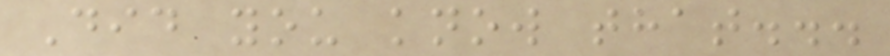Did you know that...
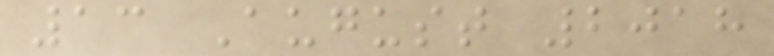13 August 2018
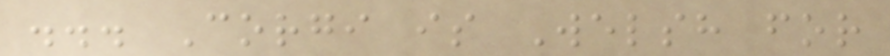... Corgi is Welsh for
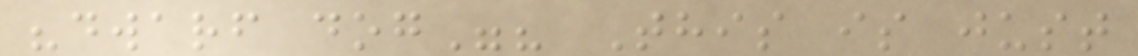"dwarf dog"? This is just
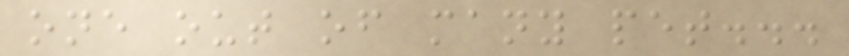one out of many pet...
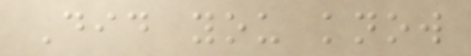Did you know
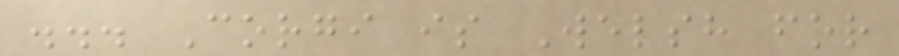... Corgi is Welsh for
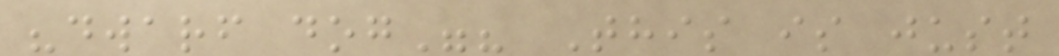"dwarf dog"? This is just
